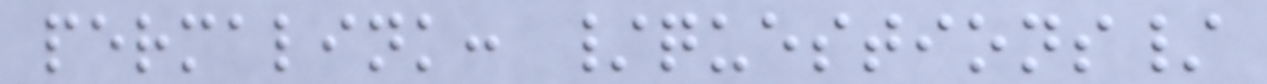permalink: /questions/
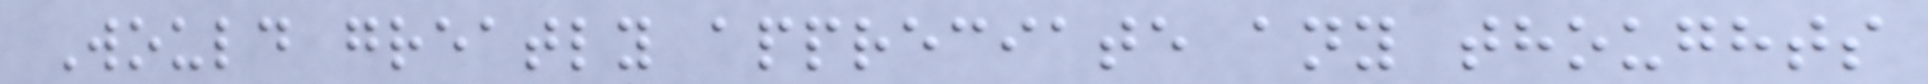Would greatly appreciate any thoughts
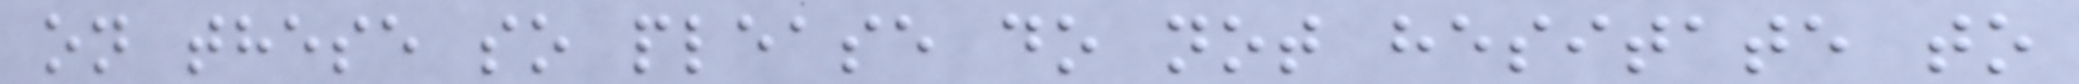on these so please do not hesitate to
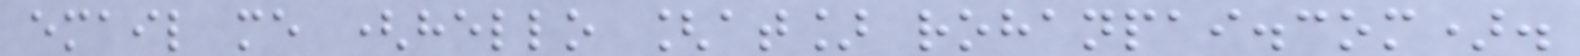email me (hello [at] rohanpai.com).
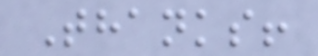Thanks!
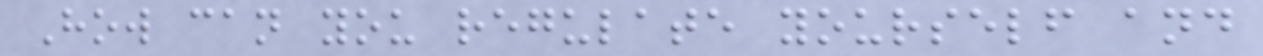How can you regulate yourself and
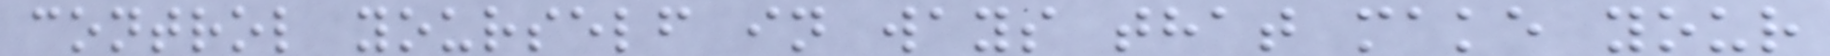control yourself in ways that make your
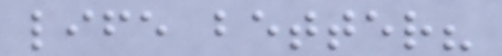life better?
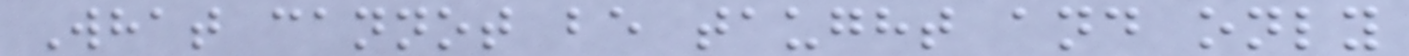What cannot be taught and only
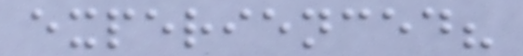experienced?
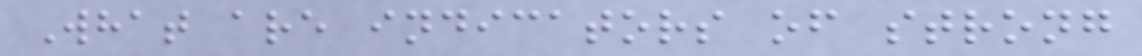What are indicators of strong
